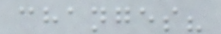changes?
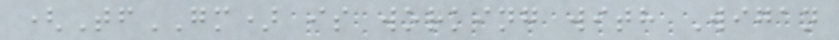(TfGM) is working with Wigan
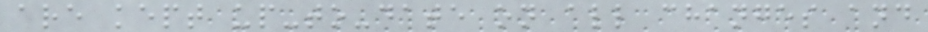are kept up-to-date on all changes and
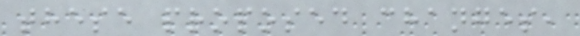these proposed changes,
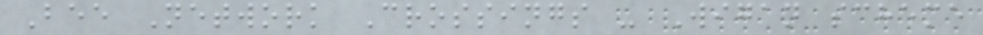Bee Network Crossings - Wigan scheme
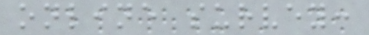online survey:
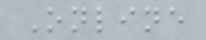Online
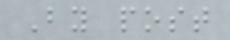By post
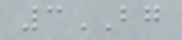3BG
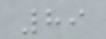89
